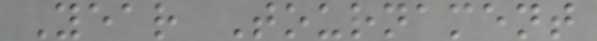Year Tournament
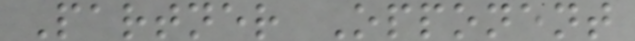Partner Opponent
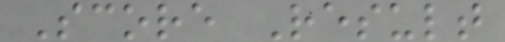Score Result
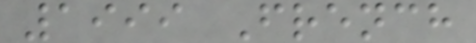1999 French
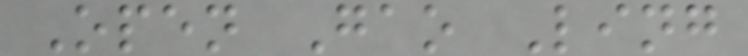Open Gao Ling
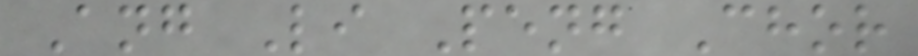Ang Li Peng Chor
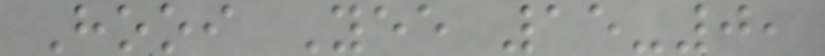Hooi Yee 15-0,
